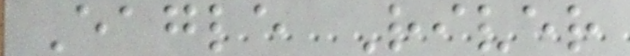Eagle River
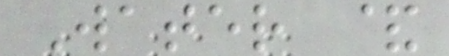Water &
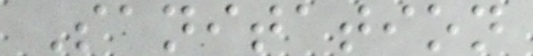Sanitation
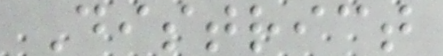District
